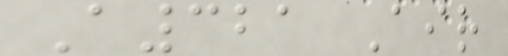A321 Air
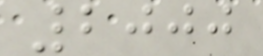2000
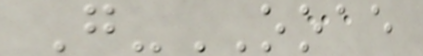G-OOAE
